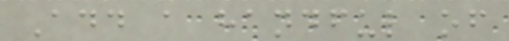Add a handful of
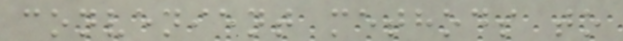convenient methods to
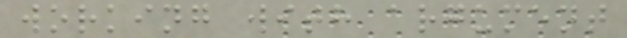working with argument
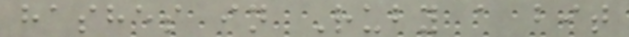hashes in Ruby a bit
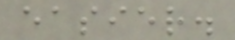easier.
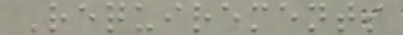Requirements
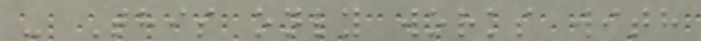- This only works with
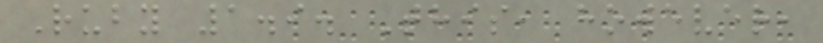Ruby 1.9. This, however,
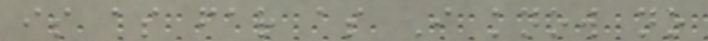is as far as I know no
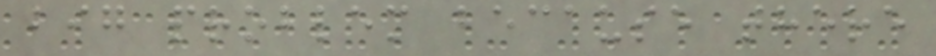big problem because there
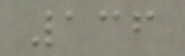136
